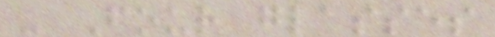- Four glasses
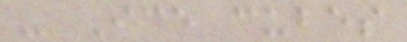- Ice cubes
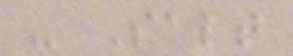- Salt
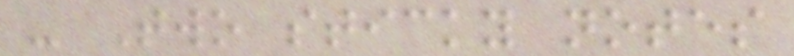- Two sticky notes
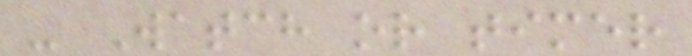- Watch or timer
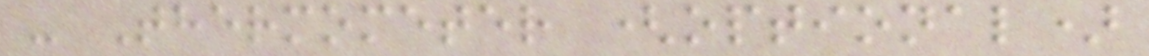- Thermometer (optional)
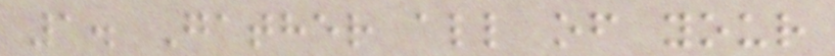1. Gather all of your
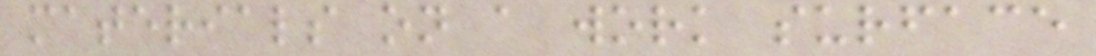materials on a work surface
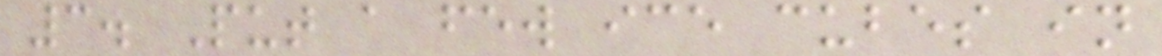3. Put a few ice cubes in
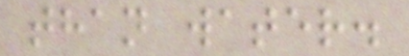than water.
